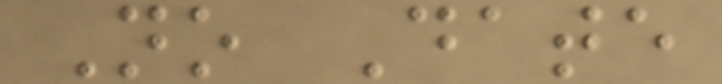No Date
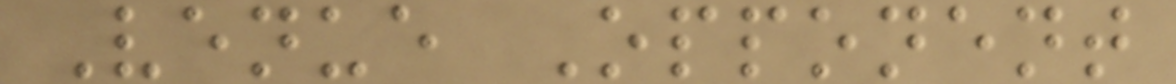Venue Opponent
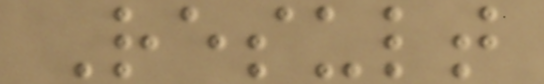Result
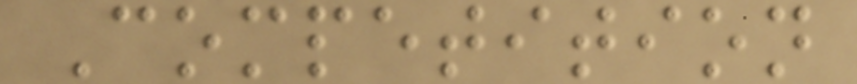Competition
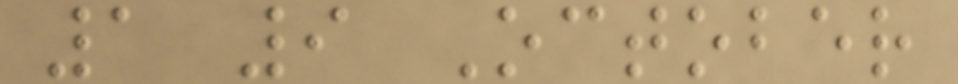1 9 October
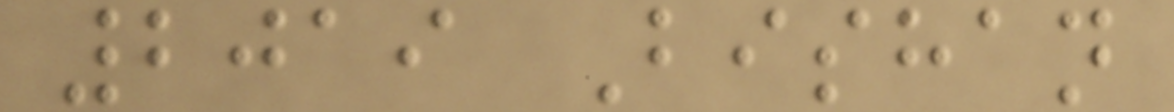2019 Bishan
